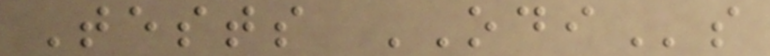Tests ODIs
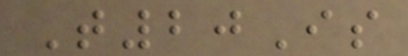T20Is
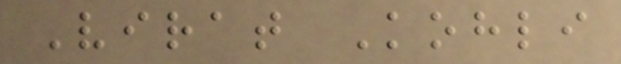Virat Kohli
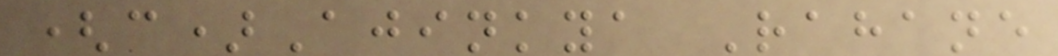(c)Ajinkya Rahane
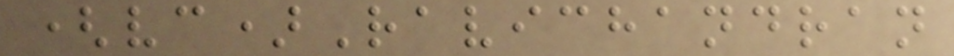(vc)Ravichandran
